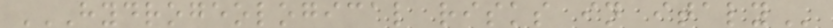HYDROGEOLOGICAL RISKS IN ITALY
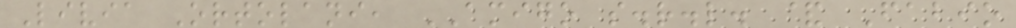Livia Ortolani, AMIGO s.r.l. & Fabio
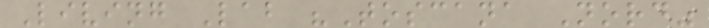Living Lab "Toscana Nord"
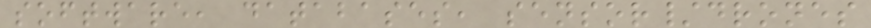software, databases, sensor/drones
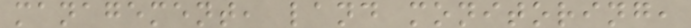management, land monitoring,
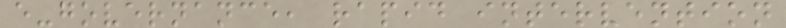e-governance, rapid intervention
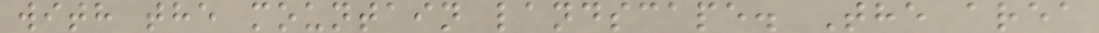with the mountain landscape. The area
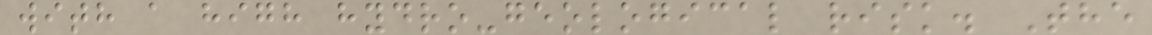with a high hydro-geological risk. The
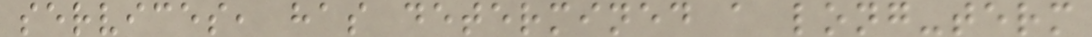services, has determined a long-term
